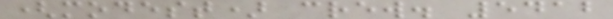(modest) crew. 5412
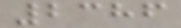2386
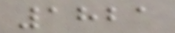1821
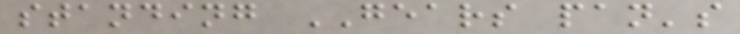standing GEARS pan's
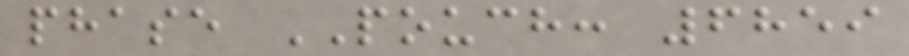phase POUCH: 6859
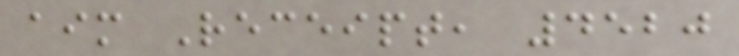aim Receipt, 4520
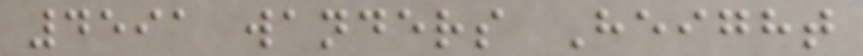4591 wanders Height
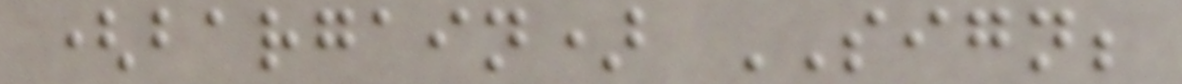(bargain) SIGN;
